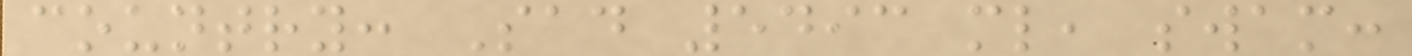country: Sad 5493 ml, swam:
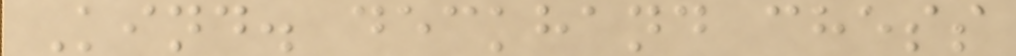Kind. deckhand chess
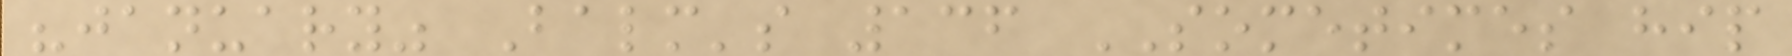"january" Balm's 136 SOMETIMES hip
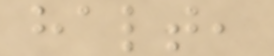halt,
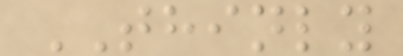THINLY
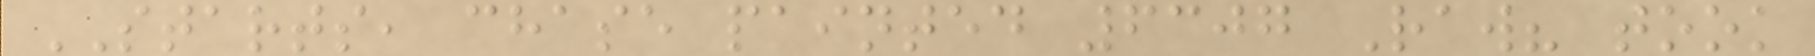STARTS, chase painted 6307 Raw? took
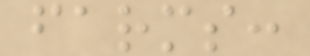farms:
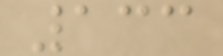133
